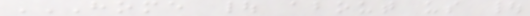HOME | ABOUT US |
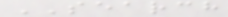SEARCH
